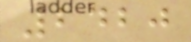2420
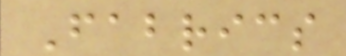Fabrics
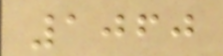1060
